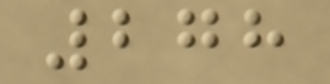278
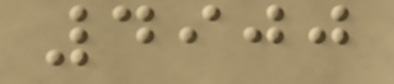4900
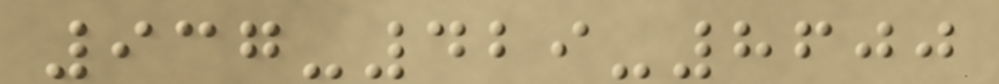937-429-8600
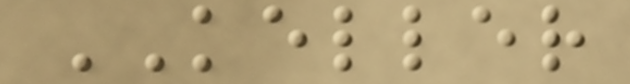KELLER
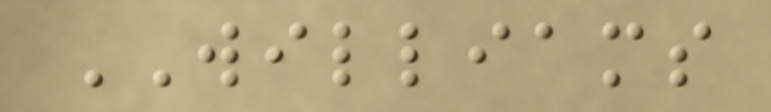WILLIAMS
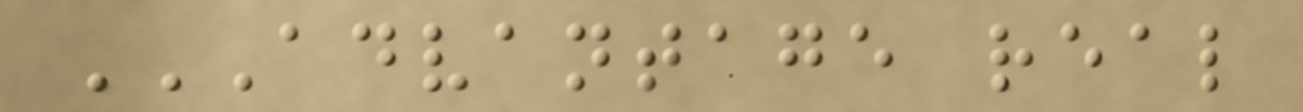ADVANTAGE REAL
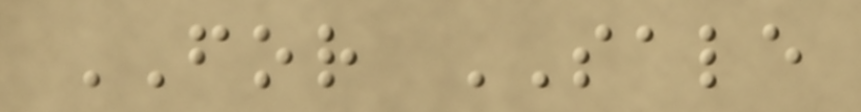FOR SALE
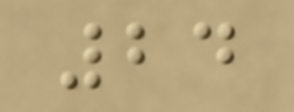24
